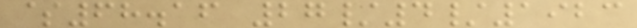$68.16 27/4/1923
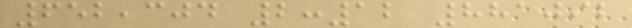652,304 2:12 881092
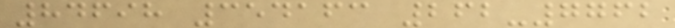84698 354163 262-7762
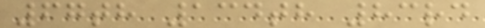67th 134th 83rd
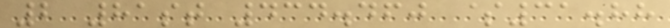2 81st 434.460 $31.88
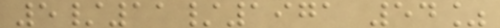5/11/1971 54%
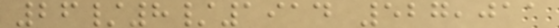26/8/1914 527,011
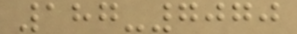187-7070
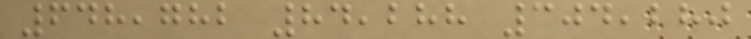648,782 84,288 304,280
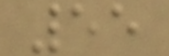55
